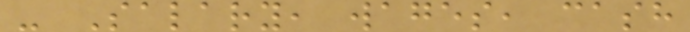- Salary, wages, cash
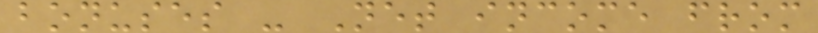bonuses - Net income from
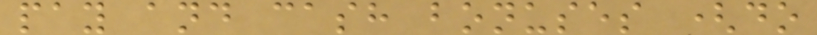pay and cash bonuses (do
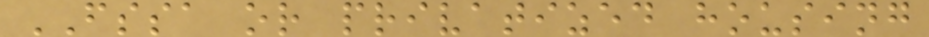FSSA or privatized housing
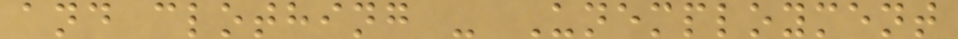and clothing - Unemployment
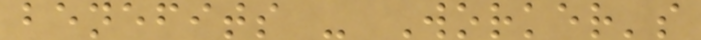benefits - Worker's
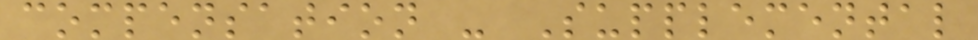compensation - Supplemental
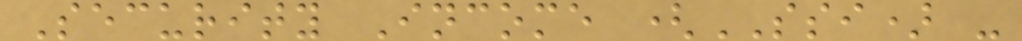Security Income (SSI) -
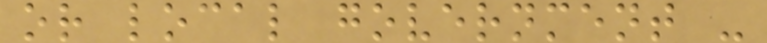or local government -
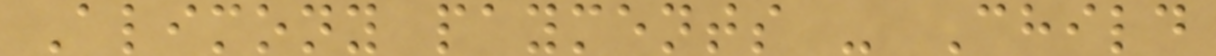Alimony payments - Child
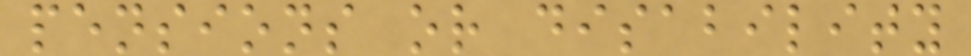pensions or disability
